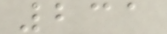231
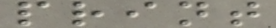print
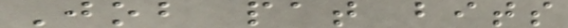Job pat bits
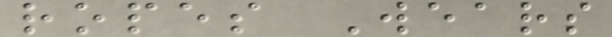ropes Wears
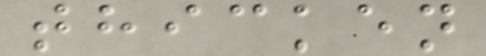thicken
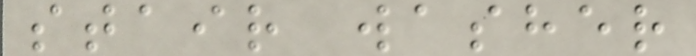stair washer
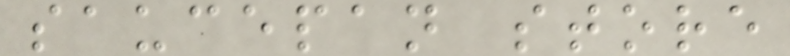saucepan store
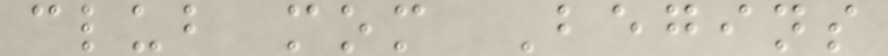club mom Begins
